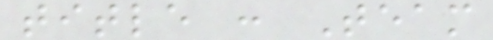title : Team
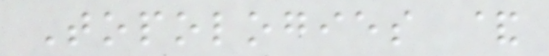Topologies &
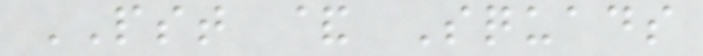PST & Squads
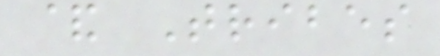& Tribes
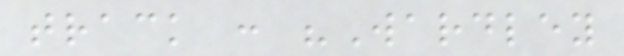track : "Wardley
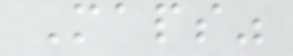Maps"
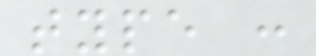type :
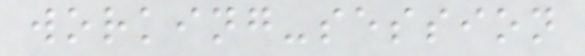working-session
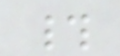#
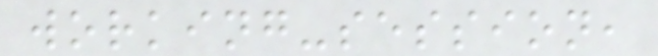working-session,
